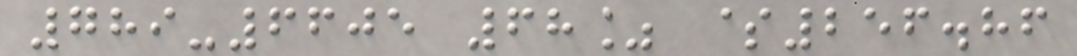789-6605 68% $256.86
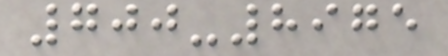700-8975
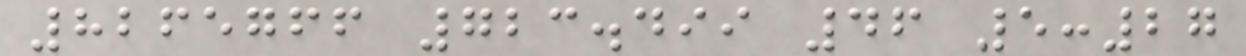8265766 723.499 46 5:27
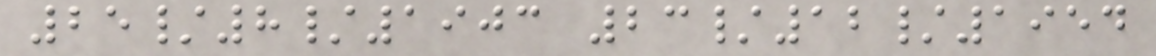25/8/1903 23/12/1954
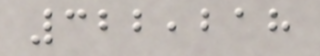322,218
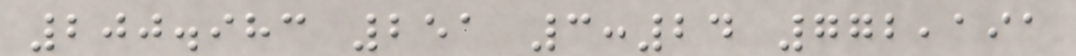200.983 251 3:24 772,191
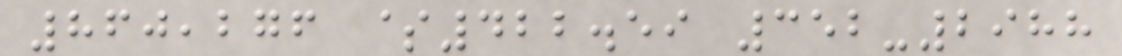860,276 $422.59 352-2988
